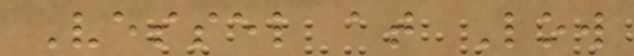Vessel at Low
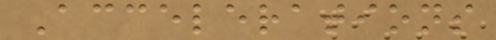Accelerations
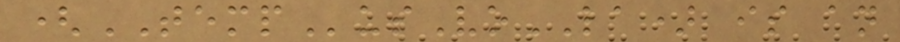(TEMPusVoLA) is an
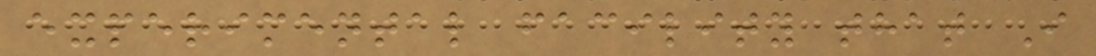experimental facility that I
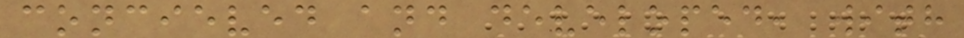concieved and developed, with
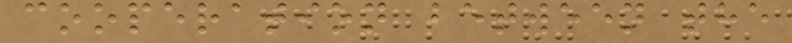cooperation between the
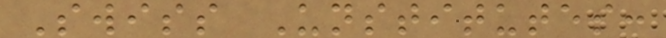Swiss Unstitutes:
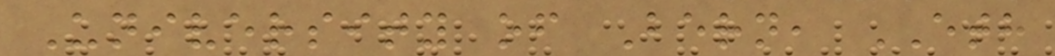University of Bern, ETH
